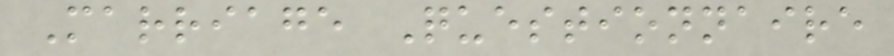Marriage Questionnaire
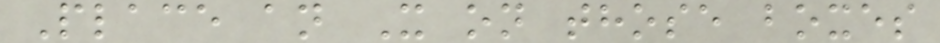Place an X on those boxes
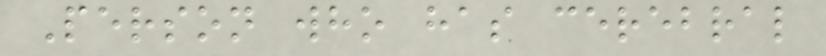Person who has cerebral
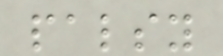palsy
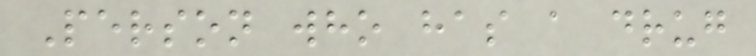Person who has a drug
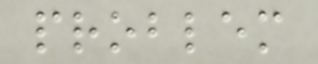problem
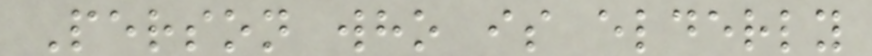Person who is elderly
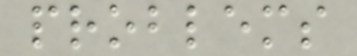problems
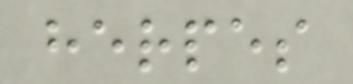herpes
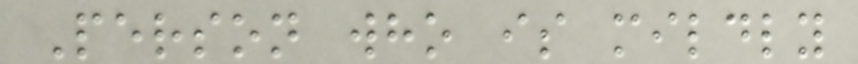Person who is mildly
